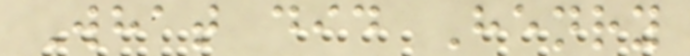What did Henry
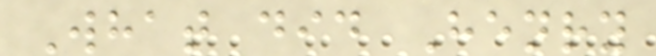What did Henry
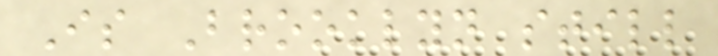Is Brooklyn still
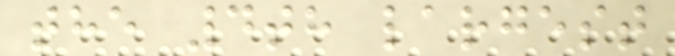the 4th largest
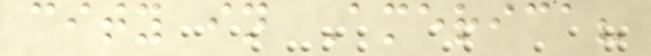city in America?
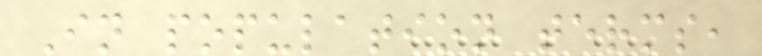In population terms,
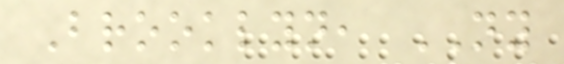Brooklyn, NY
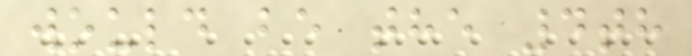would be the 4th
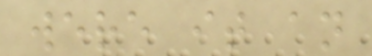were it an
